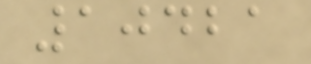10421
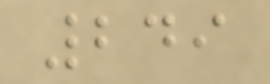249
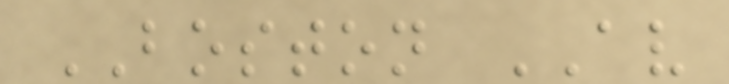BOSTON AV
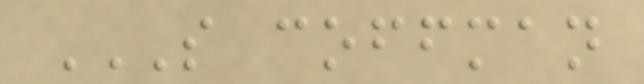S COFFMAN
